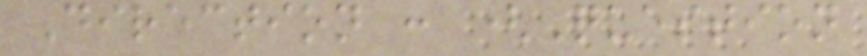Direction : (Question
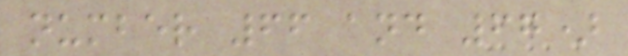number 66 and 67)
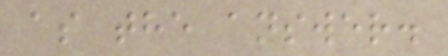as the answer.
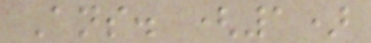Ans. (1)
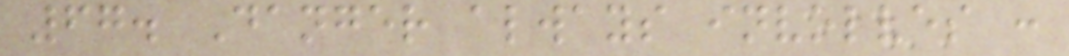67. Danger always involves :
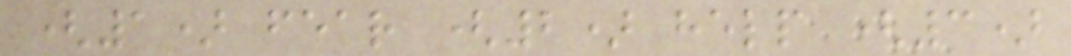(1) fear (2) help (3)
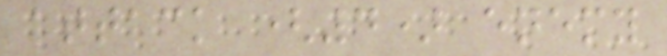attack (4) enemy
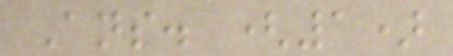Ans. (1)
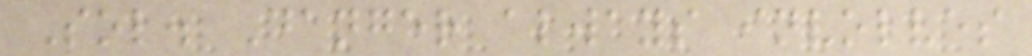Sol. Danger always involves
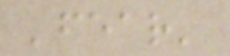'fear'
